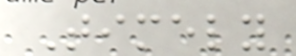Timely
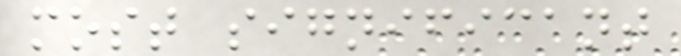most significant
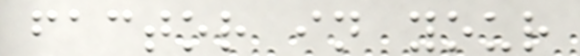factor in your
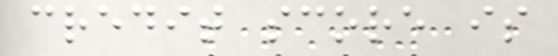credit score is
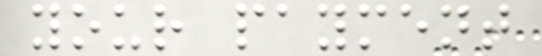your payment
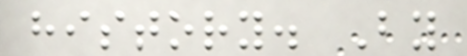history. By
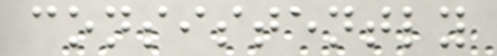consistently
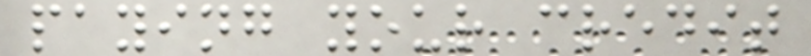paying your credit
